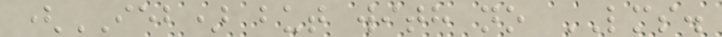(IEB) but with no LMS.
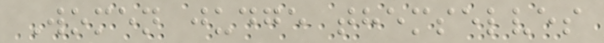Women judge themselves
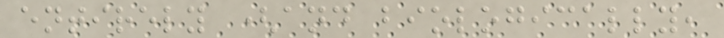entirely (and biologically,
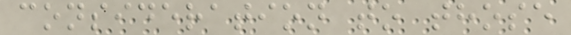consideration to those
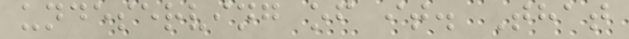undeserving of it. That
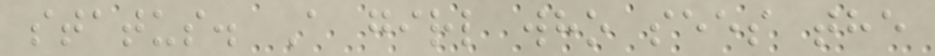status. A girl who sees the
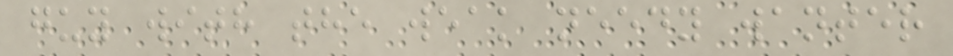guy with the weak needy wanter
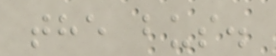the bus.
